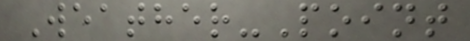Weather-Point
